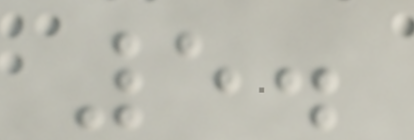5.
